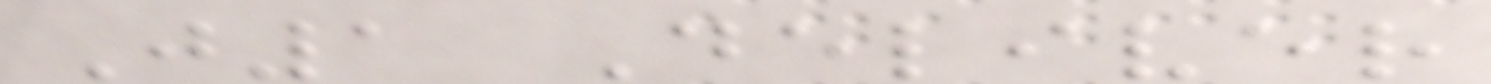J1 Deliver
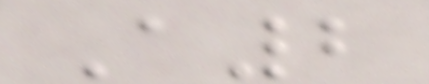A2
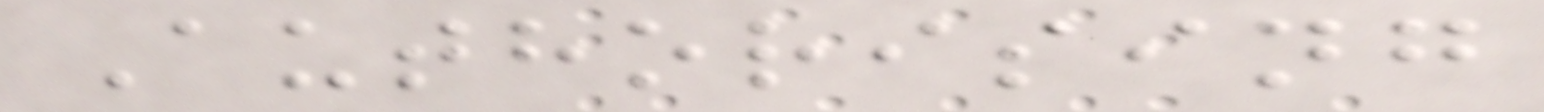Authorising
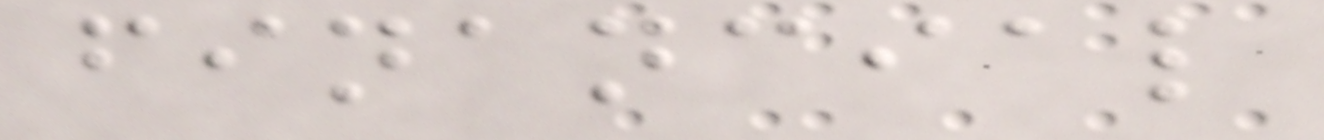financial
